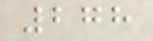278
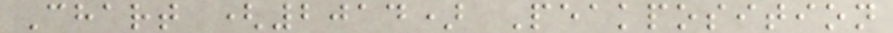Chart (2014) Peakposition
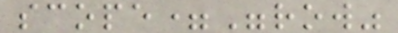scope="row"
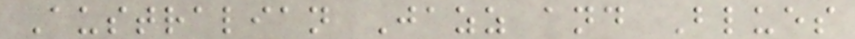Australian Jazz and Blues
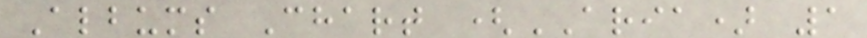Albums Chart (ARIA) 1
